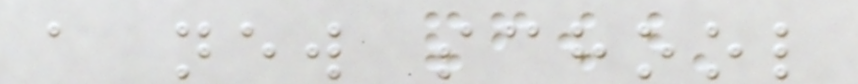a new school
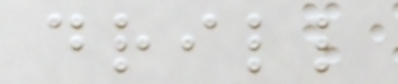drill
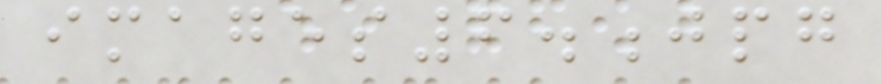images6.jpg
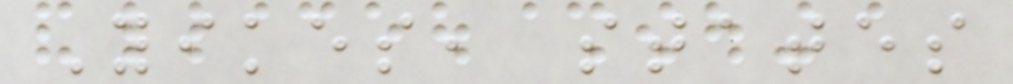Yikes, states
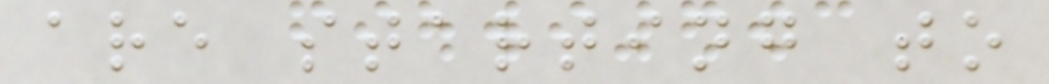are starting to
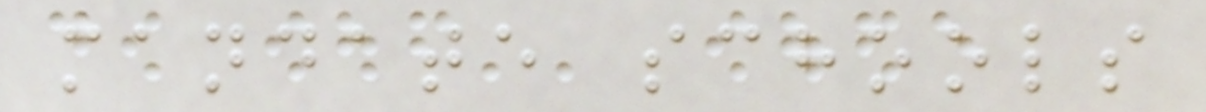mandate schools
